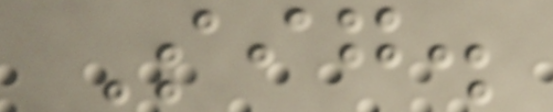Sig.
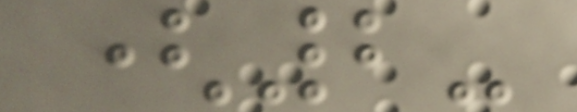(2-
